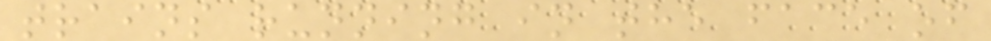trains running in the face of
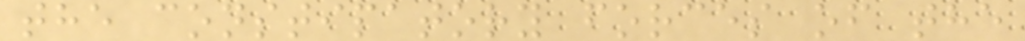the constipatory forces of the
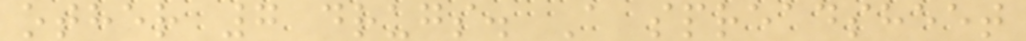other 7 drugs. A spreadsheet
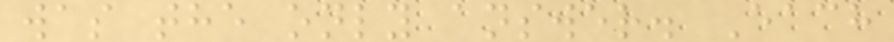was the only answer. Each
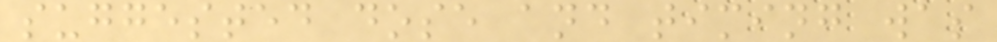suggested dose and timing was
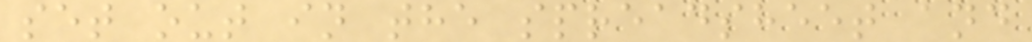set out in the spreadsheet and
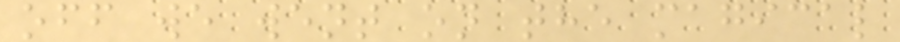off we went on the magical
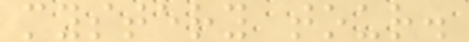mystery tour.
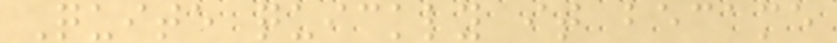Quite quickly it became
